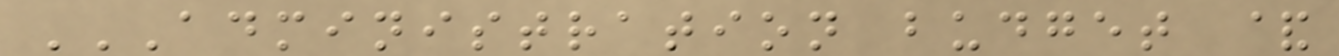ADMINISTRATION BUDGET &
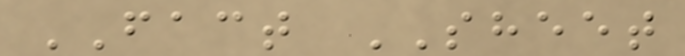FACT SHEET
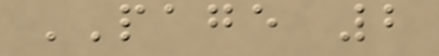PAGE 2
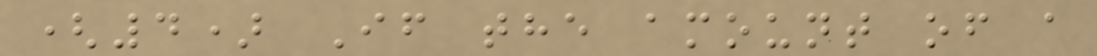(4) If the amount of a
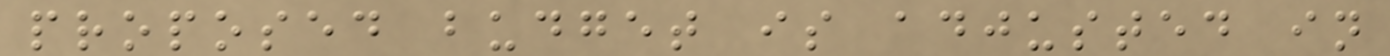proposed budget is adjusted in
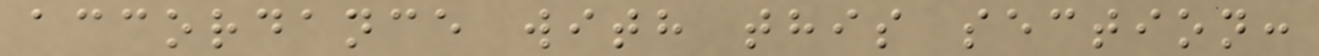accordance with this section:
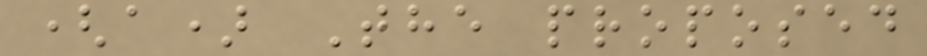(a) The proposed
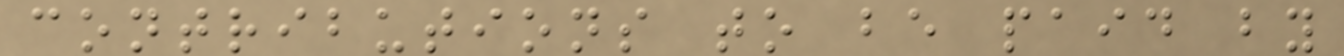contributions to be paid by
